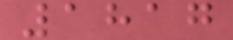1817
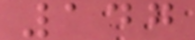147
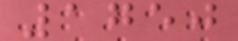1750
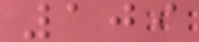109
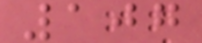107
